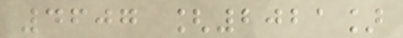4607 [2021]
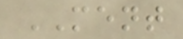MENT
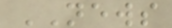NEWS
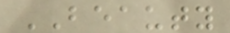BEAUTY
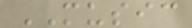MUSIC
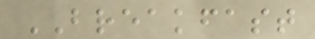BREAKFAST
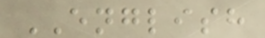ENGLISH
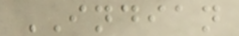INDIAN
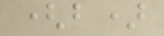(b)
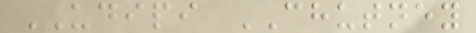UDIPI CHUTNEY
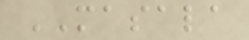MASALA
